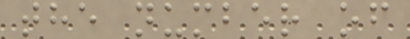the number of
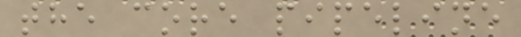the core pipeline
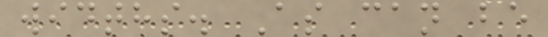widths. As can be
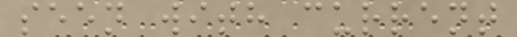seen with current
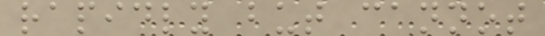rapidly but cannot
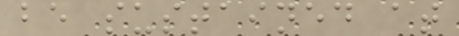be sustained at
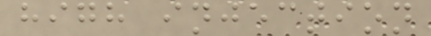high injection
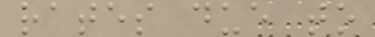rates due to
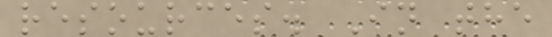resources. In the
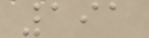191
